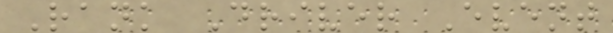Rank Driver Event
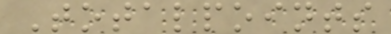Totalpoints
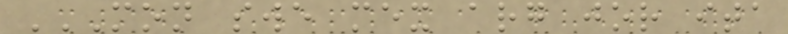MON SWE MEX ARG JOR ITA
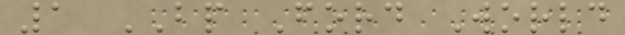1 BP Ford World
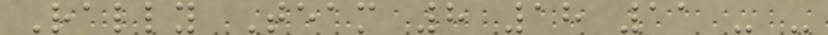Rally Team 8 18 11 - -
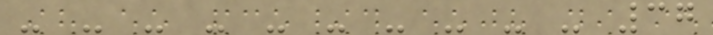- - - - - - - - - - 37
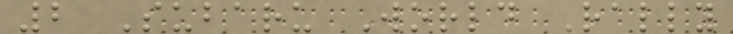2 Subaru World Rally
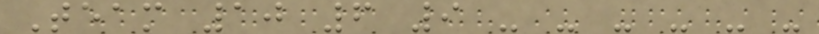Team 10 6 9 - - - - - -
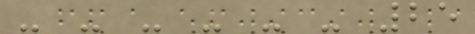- - - - - - 25
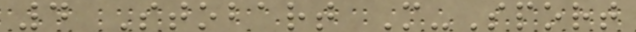4 Stobart M-Sport
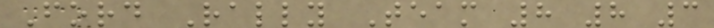Ford Rally Team 8 8 3
